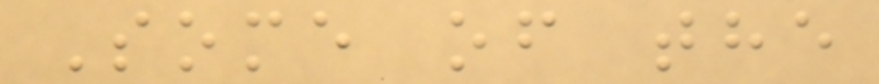Some of the
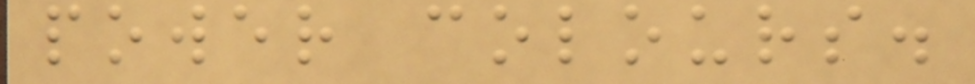power colours.
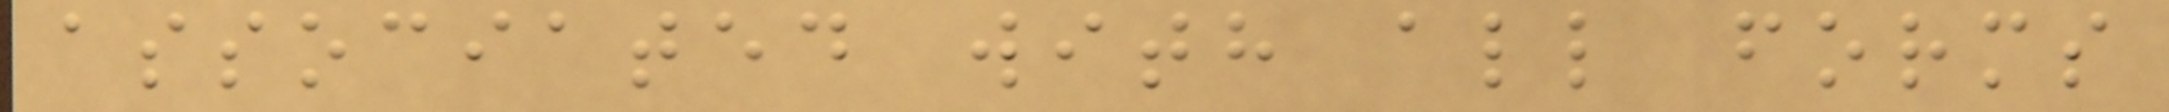associated with all forms
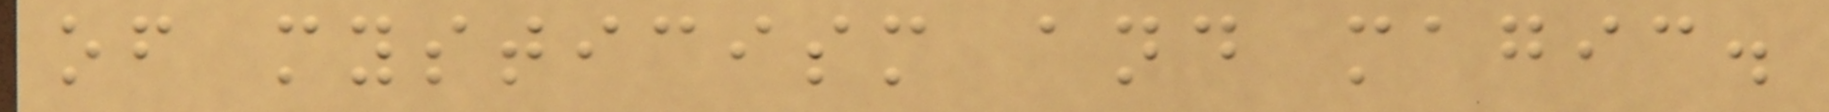of mysticism and magic.
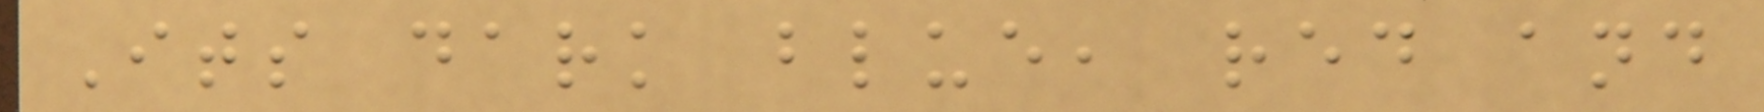Its dark blue, red and
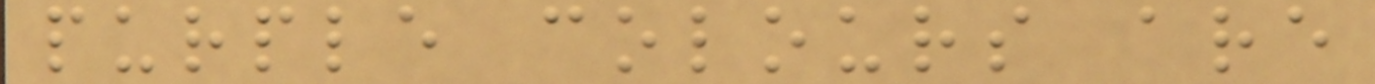purple colours are
